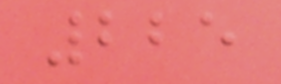225
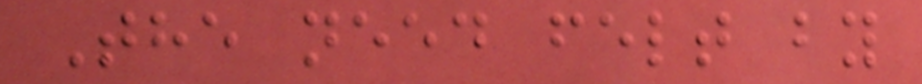The need felt by
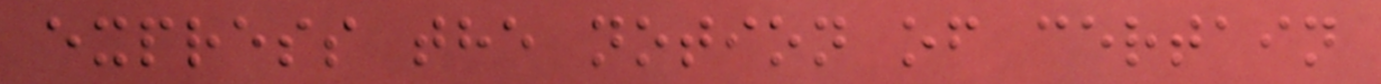express the notion of certain
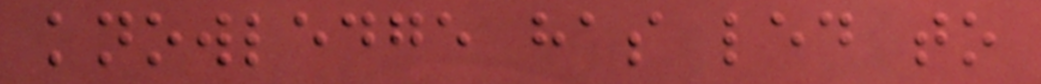knowledge has led to
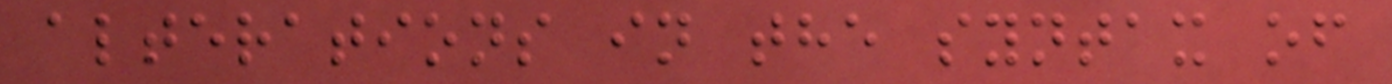alterations in the syntax of
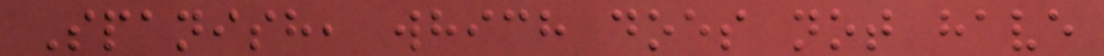Spanish, which does not have
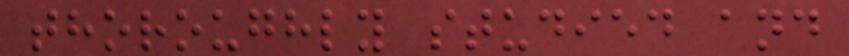thoroughly studied and
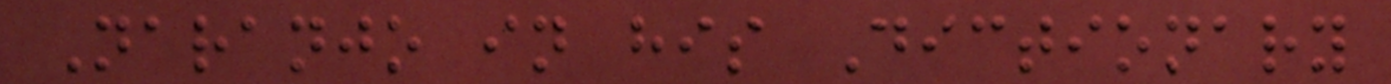Naranjo in his Dictionary
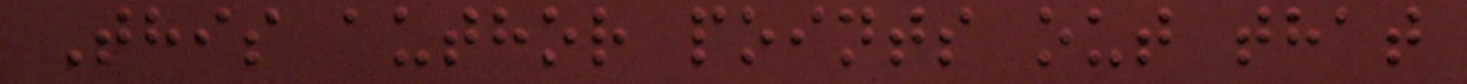This author points out that
